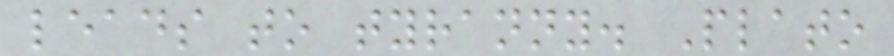leads to tyranny. Plato
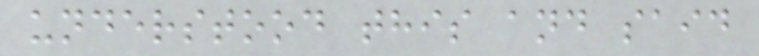understood this and said
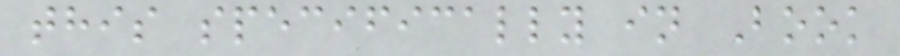this specifically in Book
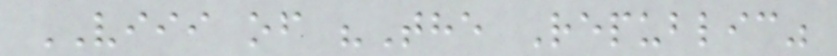VIII of "The Republic"
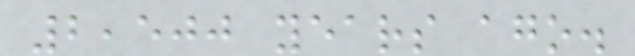2,500 years ago.
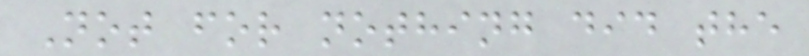Not for nothing did the
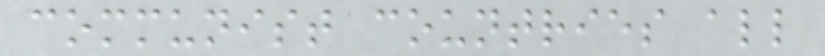communist countries all
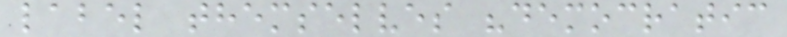label themselves "democratic
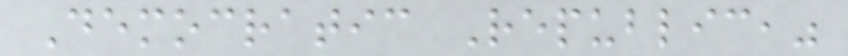Democratic Republic,"
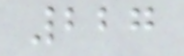227
